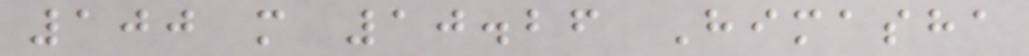100 m 10.26 Himasha
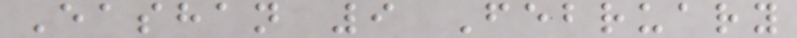Eashan 9 February
